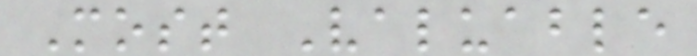Most Valuable
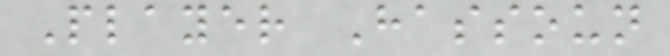Player Hassoun
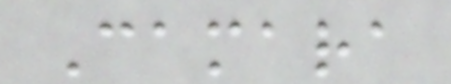Camara
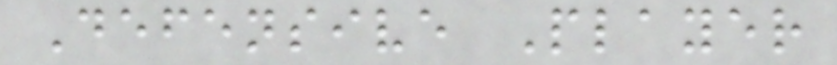Defensive Player
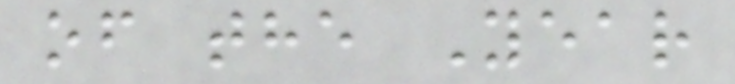of the Year
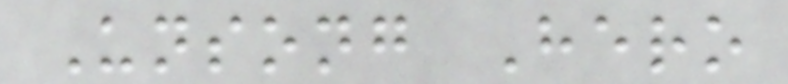Unsong Hero
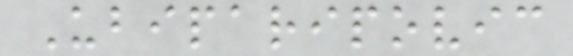Ubiparipovic
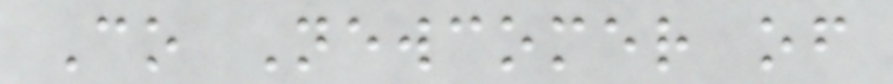Co Newcomer of
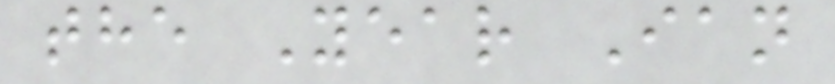the Year Ian
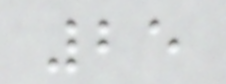25
